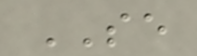SE
